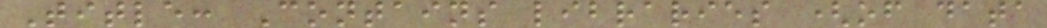Title: Contains libraries (of data
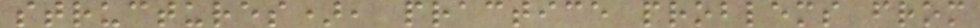structures), practice problems from
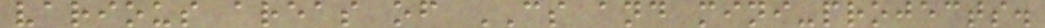various areas of CS and mini-projects.
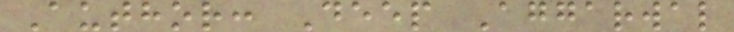Author: Deep Aggarwal
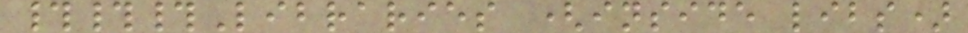###Libraries (inside libs)
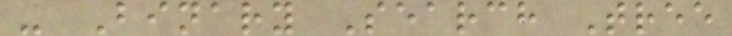- Binary Search Tree
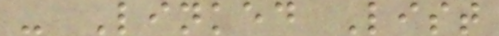- Linked List
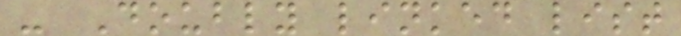- Doubly linked list
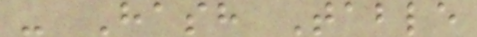- Hash Table
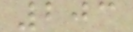203
